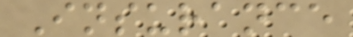Insurance
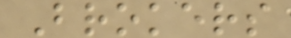Brokers
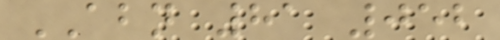ABN 81 052
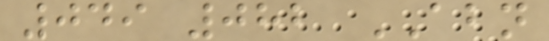049 082 ABN
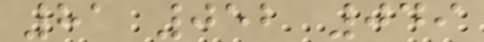81 052 049
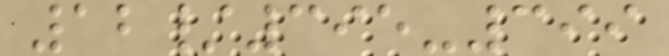12/395-399
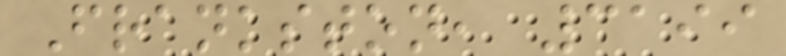Frankston, 3199
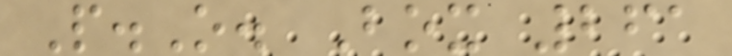P.O. Box 261
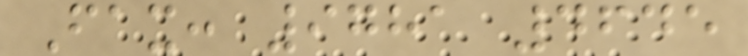Fax: 9781 4645
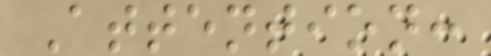Attention:
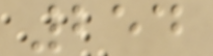254
